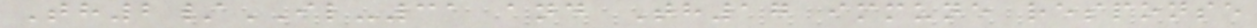Th2/IL-31 and Th17 immune response
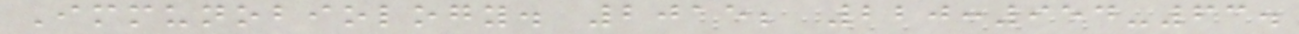Immunobiology. 2015; 220:954-63.
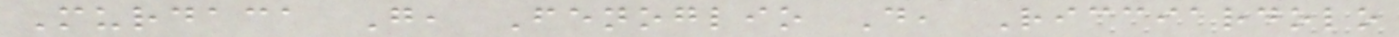Murdaca G, Fenoglio D, Ricciardolo
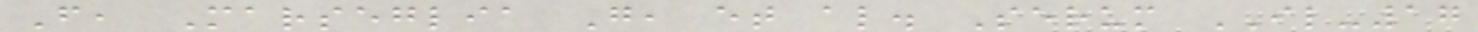F, Marseglia G, et al. Serum IL-17
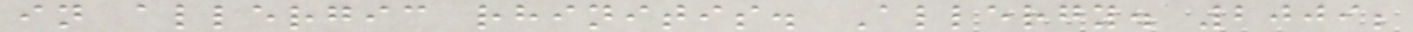in allergic rhinitis. Allergy. 2009;
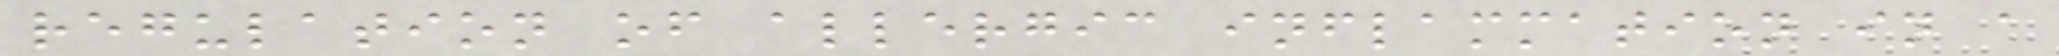regulation of allergic inflammation in a
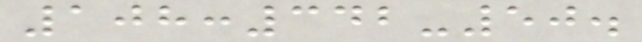108:342-50.
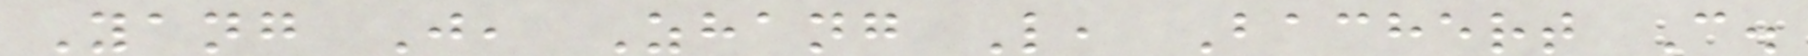Yang J, Zhang L, Bachert C.
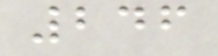246
